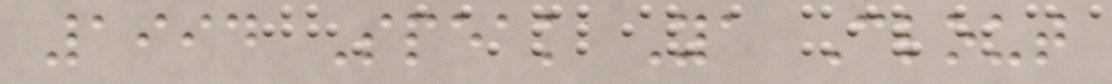1994 Speak Ya Clout
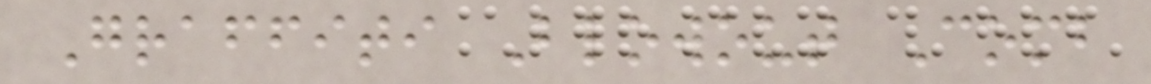Graffiti Blowout Comb
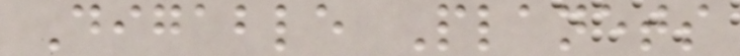Digable Planets
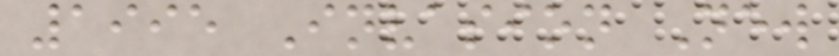1995 Invasion New
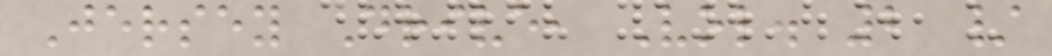Jersey Drive, Vol. 2 /
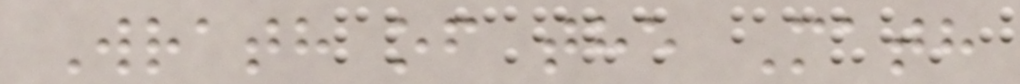Wrath of the Math
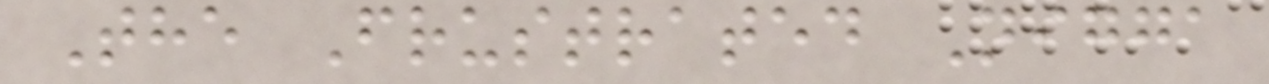The Frustrated Nigga
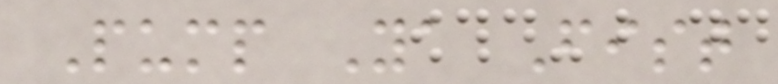Pump Ya Fist
